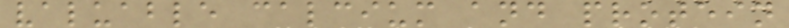valuable calcium and protein
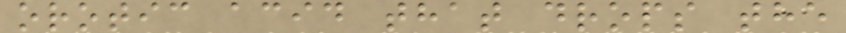orotic acid that drops the
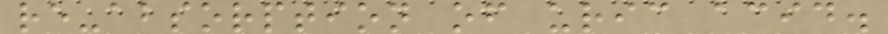re-absorption of uric acid.
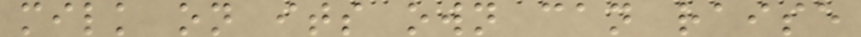milk on its own can raise
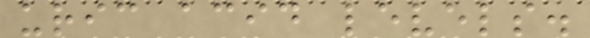uric acid levels.
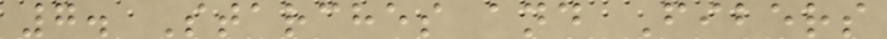7. Starches and Fibers
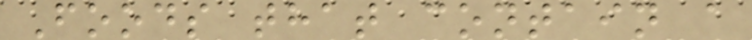Foods that contain a
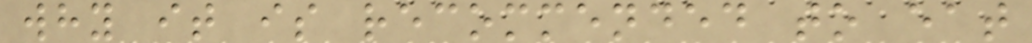why it is recommended to eat
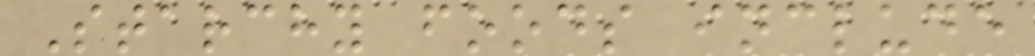Starchy foods include
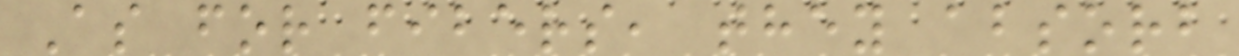As for fibers, they absorb
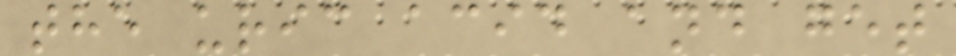the uric acid and get
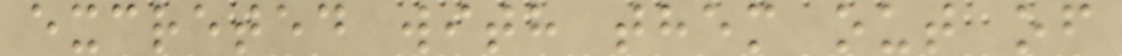excreted with them out of
